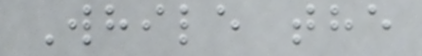While the
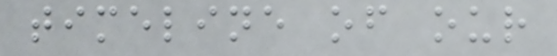timeline of our
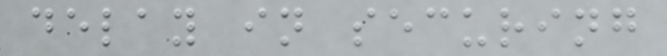delay in securing
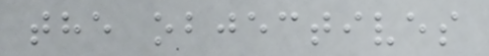the objectives
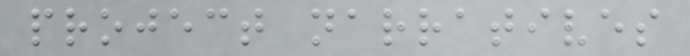project narratives
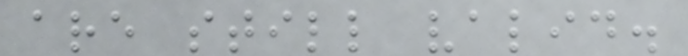are still valid.
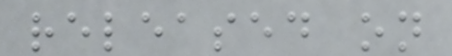released on
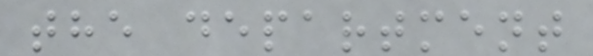the department
